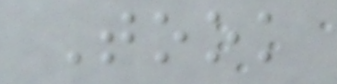Took
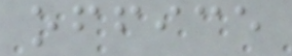office
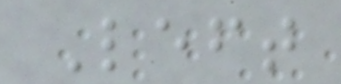Left
